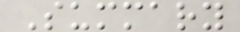Summary
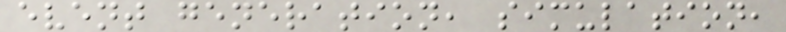event generation, simulation,
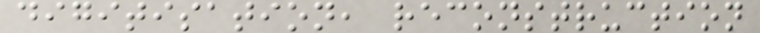digitisation, reconstruction
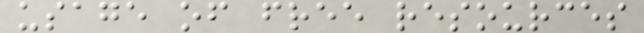usage of free resources
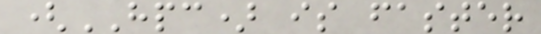(HPC) is faster
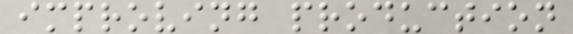improving production
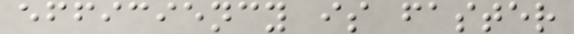efficiency is faster
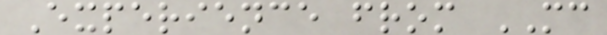Experience from MC
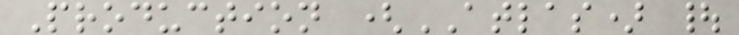Production (ATLAS) |
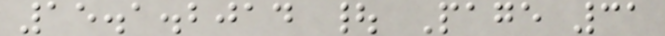15.1.2014 | Page 31
